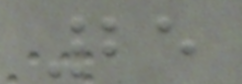25
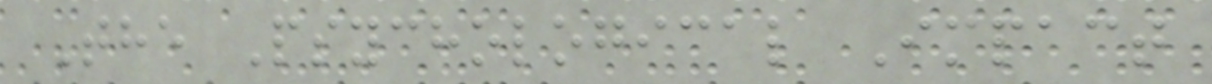The Psychological Impact
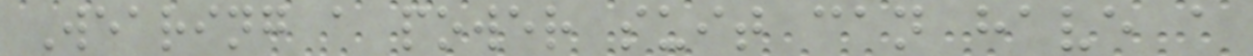Wearing a power suit can have a
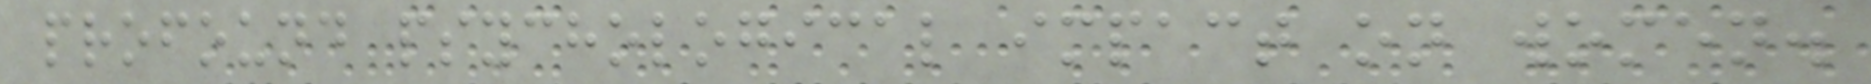profound psychological impact on women.
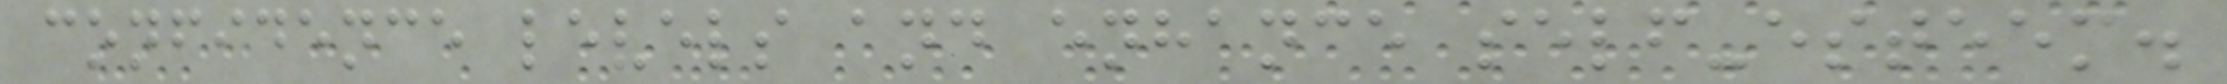confidence levels and enhance self-esteem.
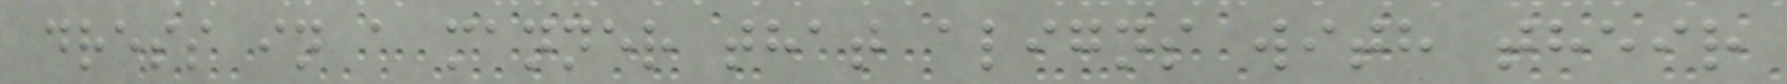dress in a manner that aligns with their
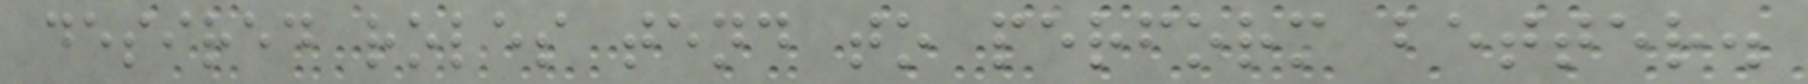desired roles tend to perform better.
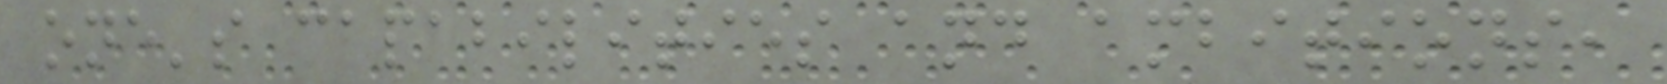one's capabilities and ambitions,
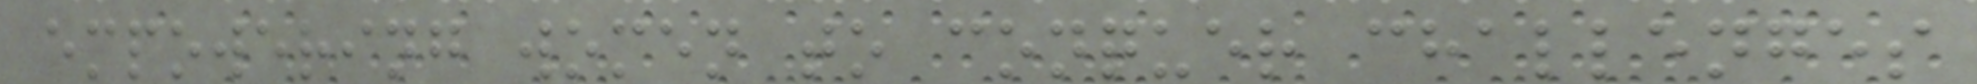empowering women to conquer challenges
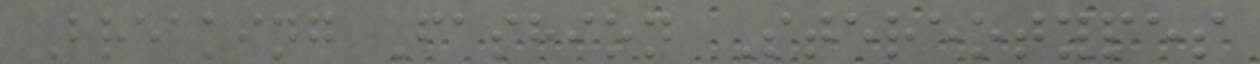Breaking Fashion Stereotypes
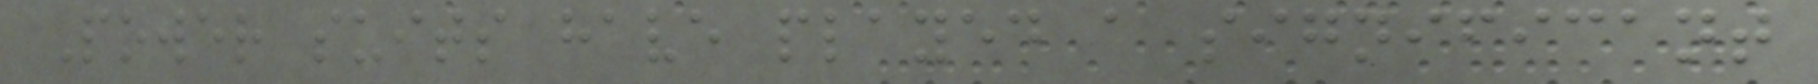Power suits have played a significant
